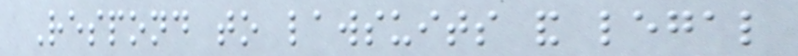Respond to lawsuits and legal
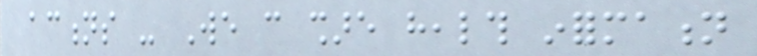actions - We can share health information
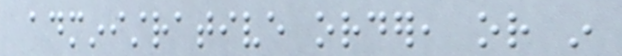administrative order, or in
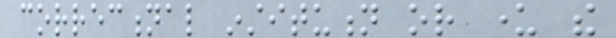correctional institution or under the
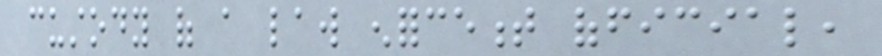custody of a law enforcement official,
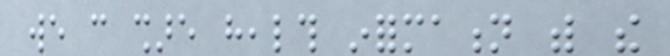we can share health information with the
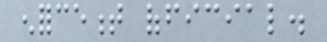enforcement official.
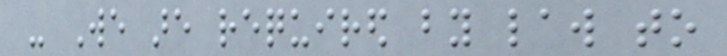- We are required by law to
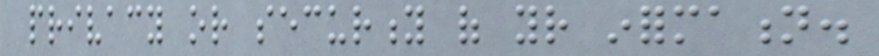privacy or security of your information.
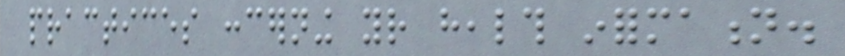practices concerning your health information.
